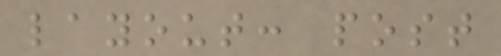layout: post
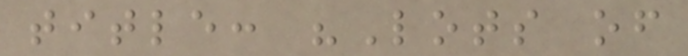title: "Lots of
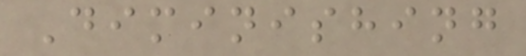Diminishing
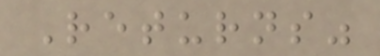Returns"
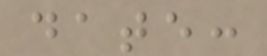date:
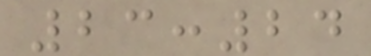23:24
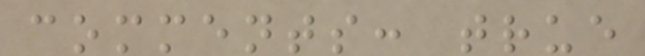comments: true
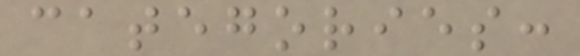categories:
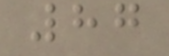87
